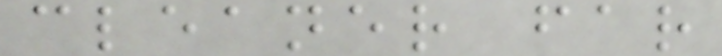cleaner far
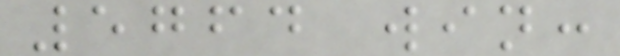5764 win:
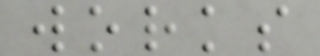works
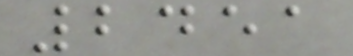2451
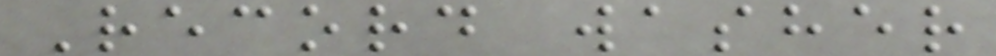Record washer
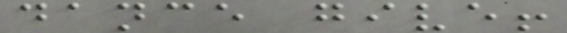dance give!
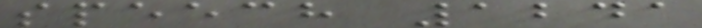speech 1241
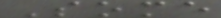Some
